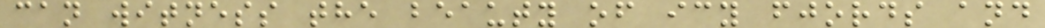can witness the beauty of icy fjords and
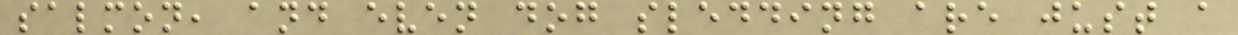salmon, and even dog sledding are just a
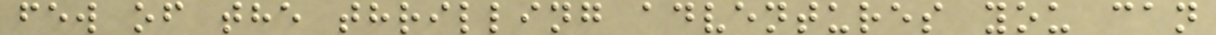few of the thrilling adventures you can
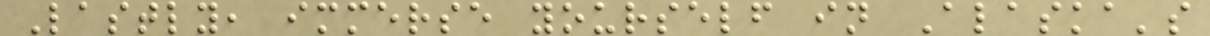Lastly, immerse yourself in Alaska's
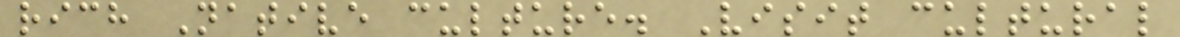rich Native culture. Visit cultural
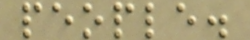people.
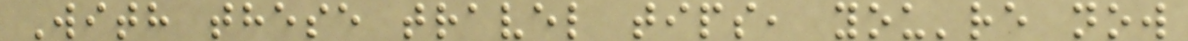With these travel tips, you're now
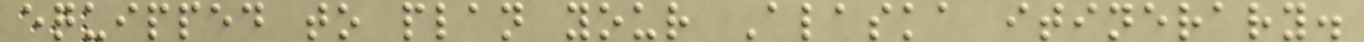equipped to plan your Alaska itinerary.
